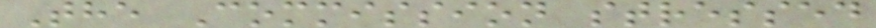The Commission stressed
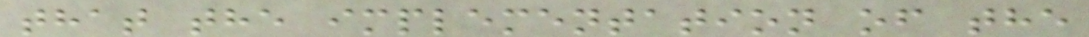that the implementation of the
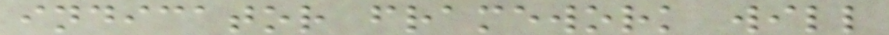indicator framework will
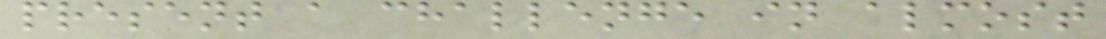present a challenge in almost
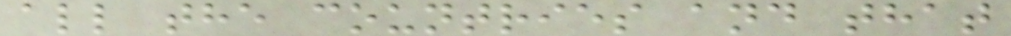all the countries and that
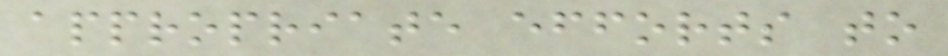appropriate efforts to
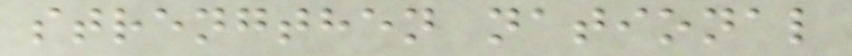strengthen national
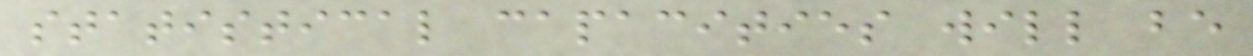statistical capacities will be
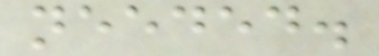needed.
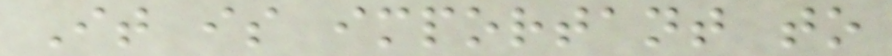It is important to
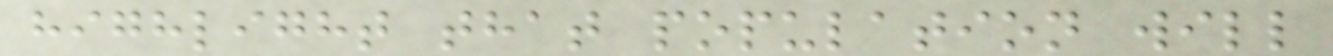highlight that population will
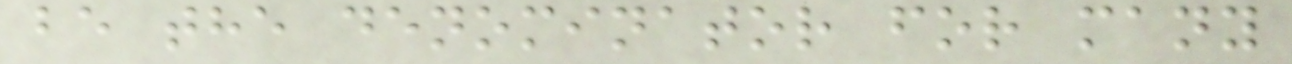be the denominator for many
